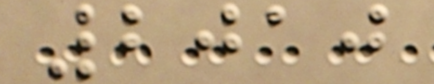2010
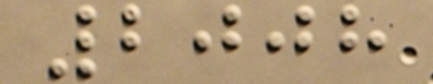2008
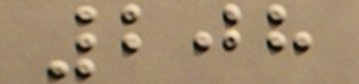208
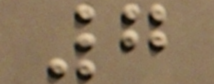7
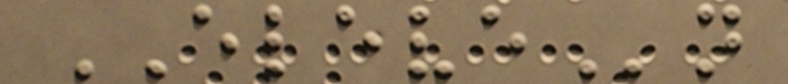ELEVEn
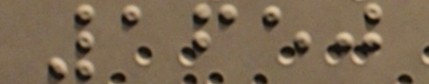1650
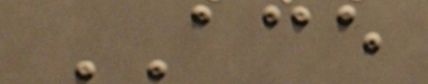ACE
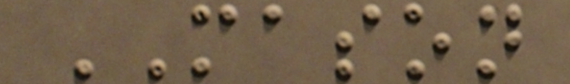MASON
